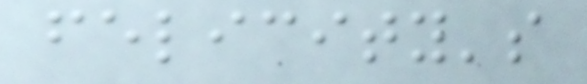felicity's
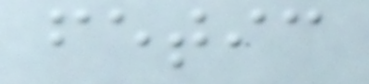fetic
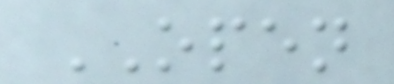OPEN
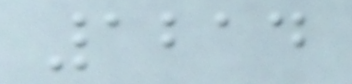1214
